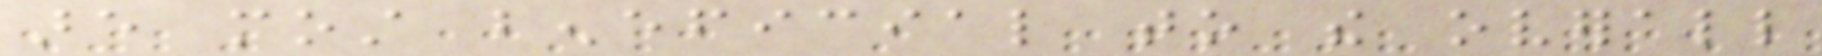are most beneficial to the overall
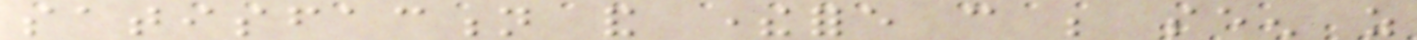satisfaction and therefore can be seen as
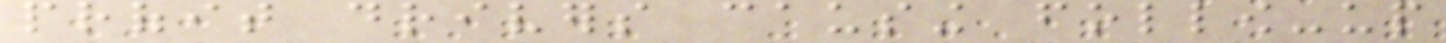profit drivers causing follow-up
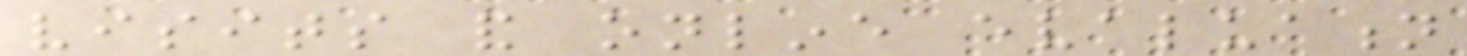visits and online evaluation
